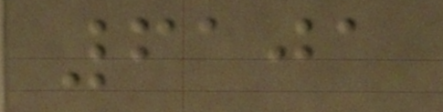6101
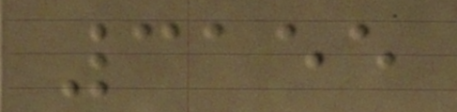3155
